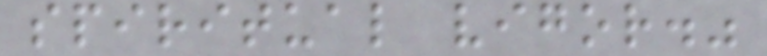spiritual vigor."
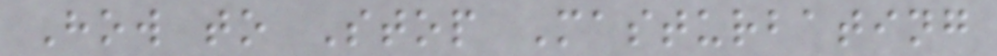How to Stop Masturbating
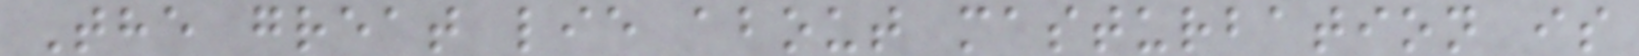The great lie about masturbation is
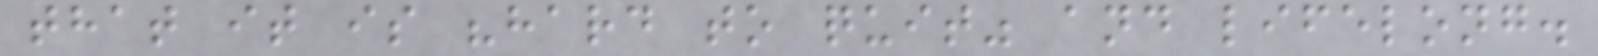that it is "hard to quit" and lifelong.
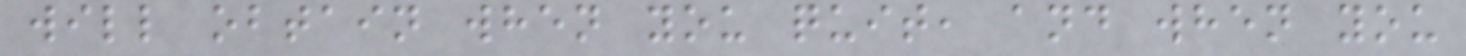will obtain when you quit, and when you
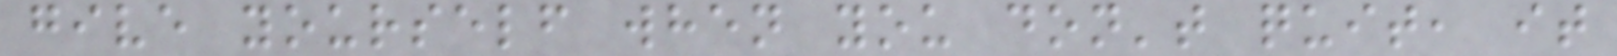give yourself when you don't quit, it
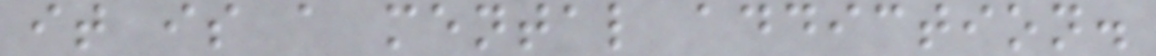it is a mental addiction.
